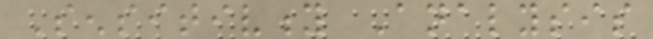Sensitivity Analysis
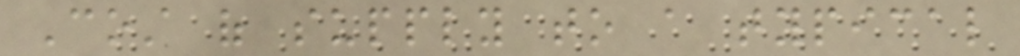Cost of supply to a typical
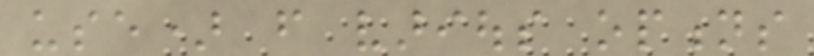use) from various options
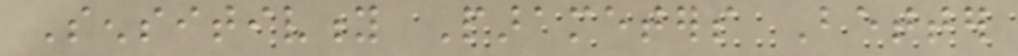Sensitivity Parameters Better
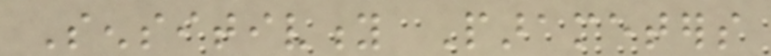Sensitivity Parameters
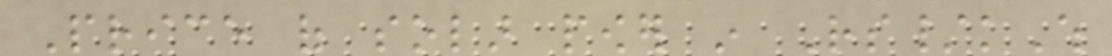Price of solar power in Rs/kWh
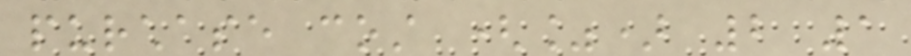purchase cost (%) 2 1
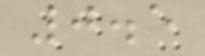0.5
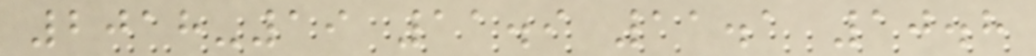2018-19 11.9 11.1 10.8
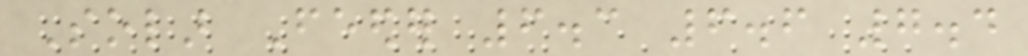Solar Feeder 6.3 6.6 7.4
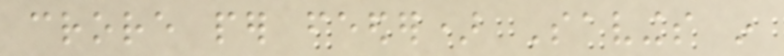crore per feeder) Savings in
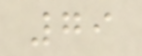79
